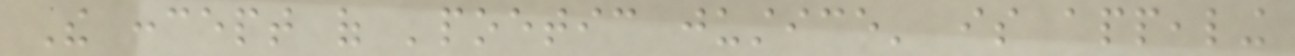The concept of 'poetic justice' is appealing
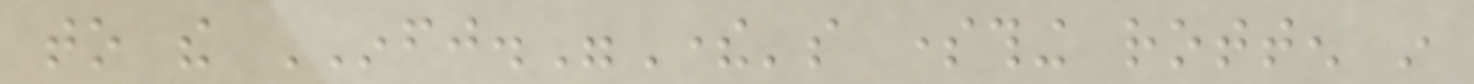to the INFJ."There's something rotten in
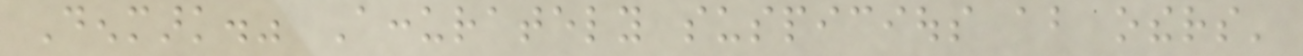Denmark." Accurately suspicious about others'
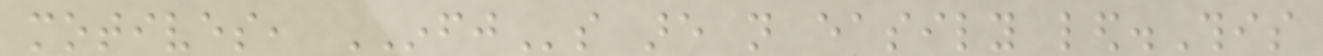motives, INFJs are not easily led.This
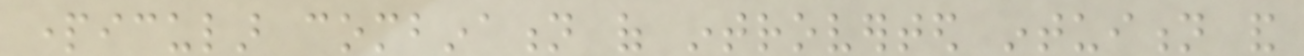particular combination of introverted intuition and
